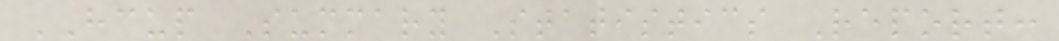HCUP Summary Statistics Report:
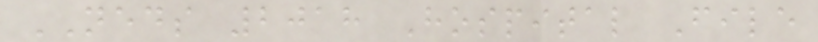NEDS 2018 Hospital File
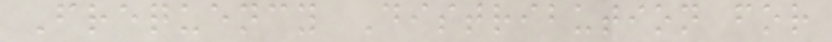Frequency Distribution for
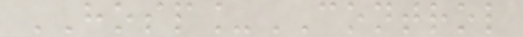HOSP_CONTROL
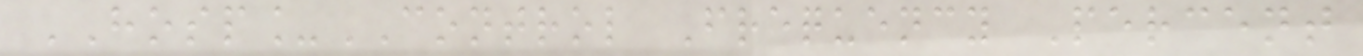HOSP_CONTROL Frequency Percent
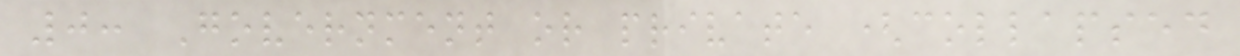0: Government or private (collapsed
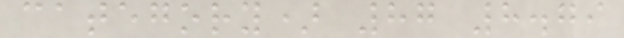category) 87 8.79
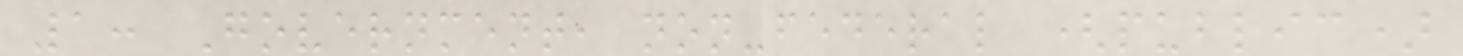1: Government, non-federal (public)
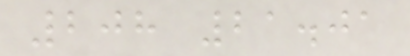208 21.01
